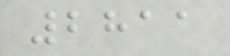2811
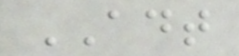ADT
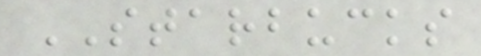STARBUCKS
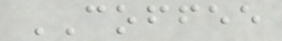COFFEE
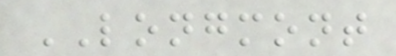LONGMONT
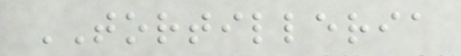TORTILLERIA
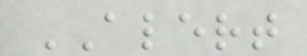ALERT
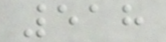518
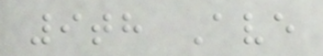9th Ave
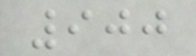900
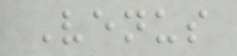Venus
